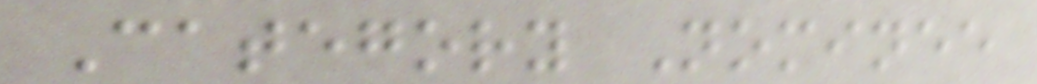Category Nominee
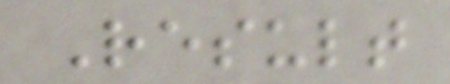Result
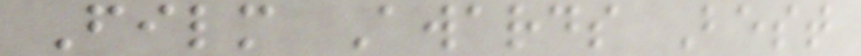Film Awards Best
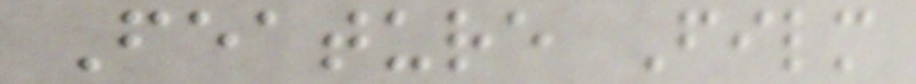Feature Film
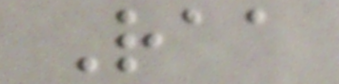Raa
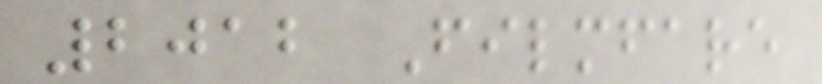2012 Filmfare
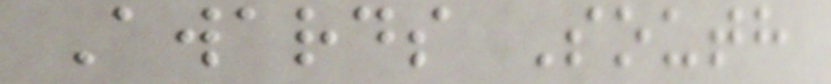Awards South
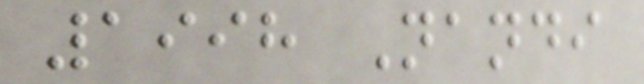1998 Nandi
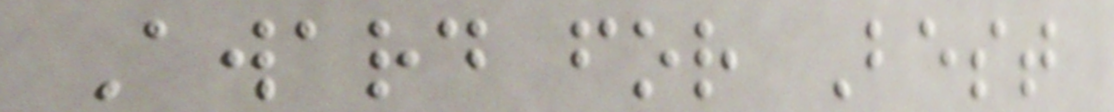Award for Best
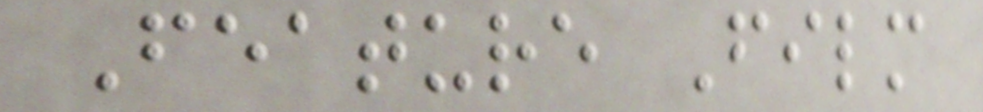Feature Film
